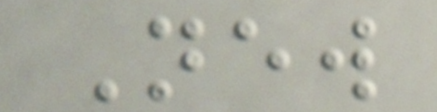New
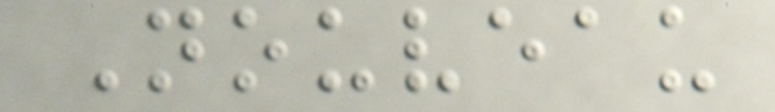Nouveau
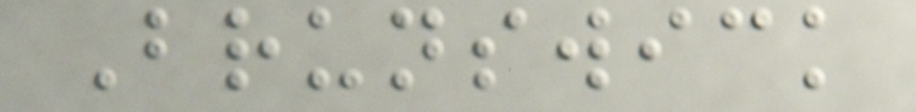Brunswick
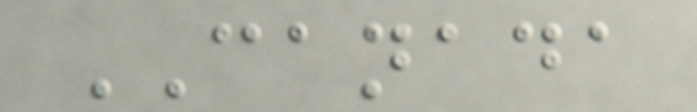CANADA
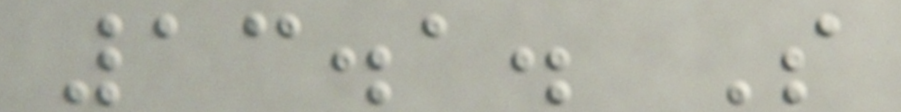13.1. S
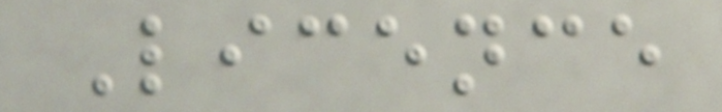Licence
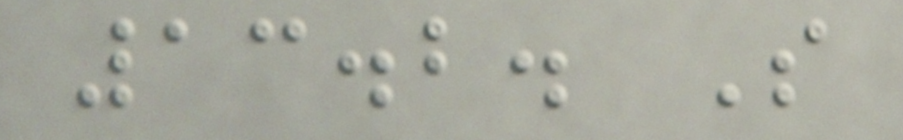13.2. S
